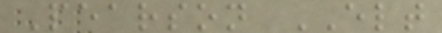Pearson ELT
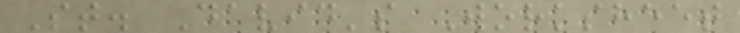St. David's Worksheet
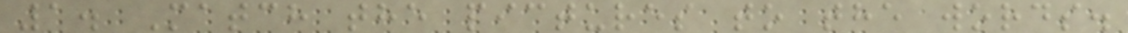1. Match the pictures to the words.
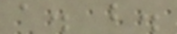a. b.
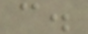c.
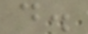d.
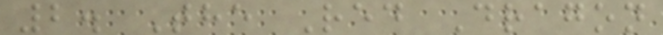2. The Red Dragon
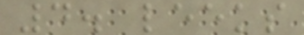4. leeks
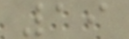19
